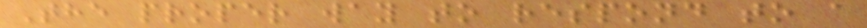The proper way to respond to a
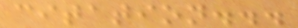citation...
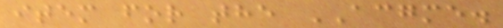item for the ACGME.
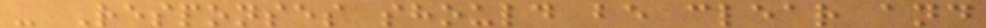- Responses should be clear and
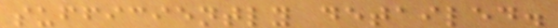sufficiently detailed.
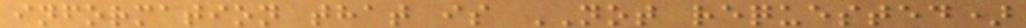information that is NOT requested)
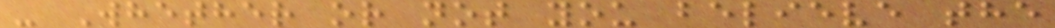- Whether or not you believe the
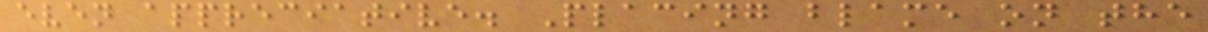even appreciative. Placing blame on the
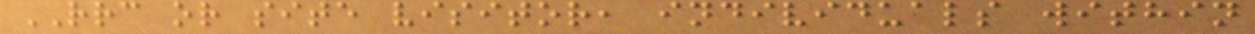RRC or site visitor, individuals within
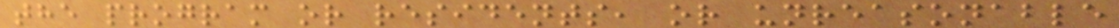the program or residents, or unreasonable
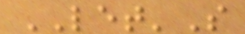LET'S
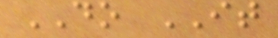DO IT
